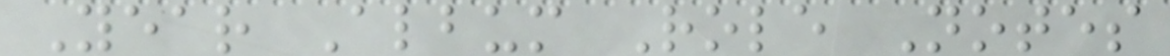Year Album Role Notes
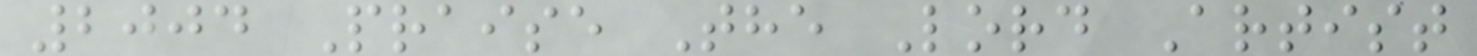2004 Praise The Lord Artist
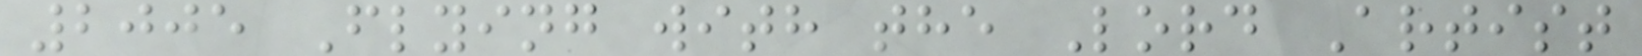2005 Flying with the Lord Artist
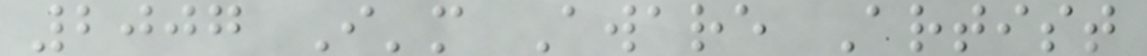2007 I'm Aware Artist
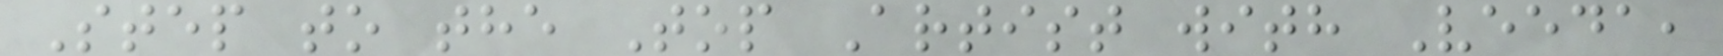Step to the Top Artist with Veeda,
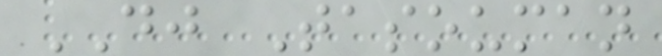DJ Tasouman
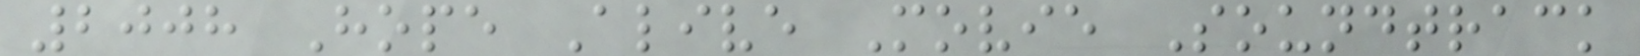2008 Hope Alive Movie Soundtrack
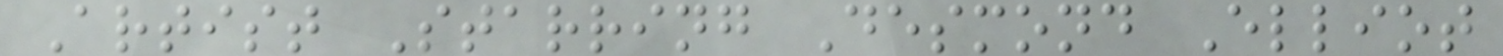Artist Starring Desmond Elliot
